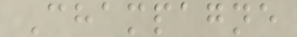Champagne
